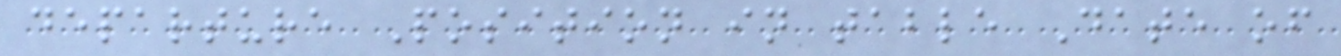departure Position in table Date of
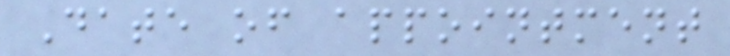Date of appointment
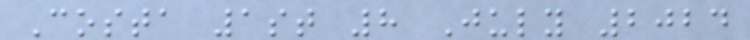Costa 1st 8 July 2024
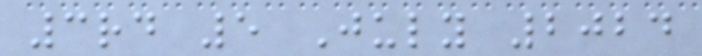3rd 5 July 2024
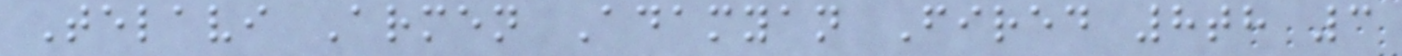Telavi Armen Adamyan Fired 8th 3
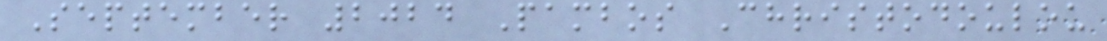September 2024 Pambos Christodoulou
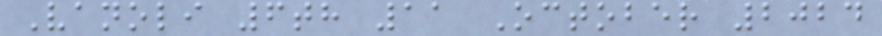Vanoli 6th 11 October 2024
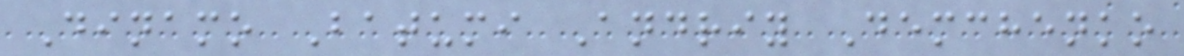Dinamo Batumi Andriy Demchenko
